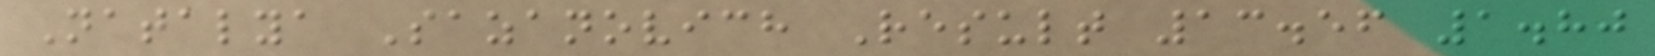Natalya Sazanovich Result 13.56 1.80
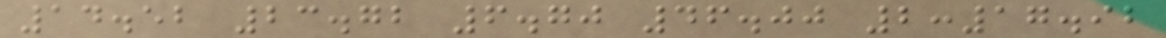14.52 23.72 6.70 46.00 2:17.92
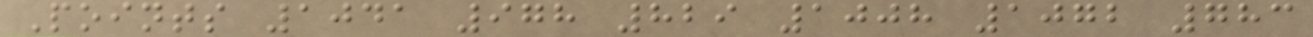Points 1041 978 829 1008 1072 783
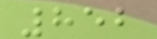852
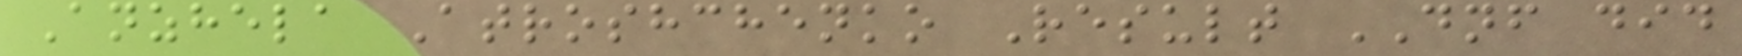Anzhela Atroshchenko Result DNF did
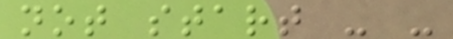not start - -
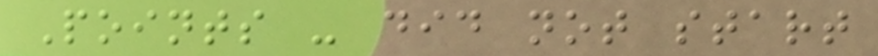Points - did not start
